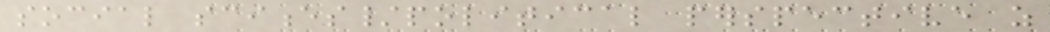social sciences/political perspective as
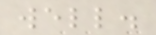well.
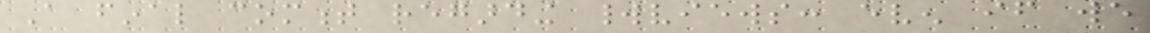A final comment regarding worldviews: even if we
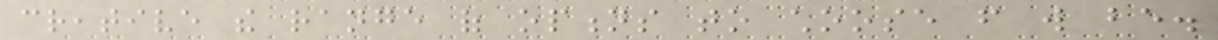creative the range of options to choose from will be.
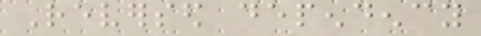Reversed dependency
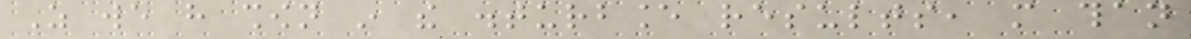As we have shown in the disturbance results, more than
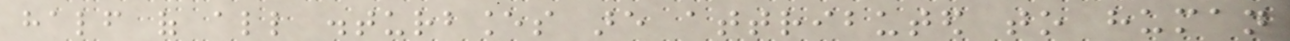half of all disturbances are attributed to human
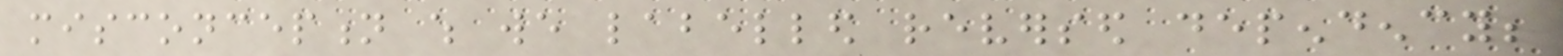misconception which we labelled reversed dependency;
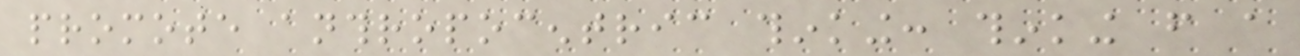promote anthropocentric thinking: thinking from a
